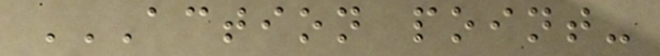ACTION POINT-
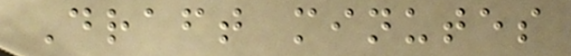Draft minutes
